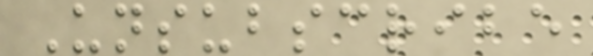Unsubscribe
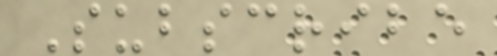Subscribe
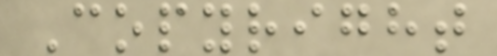Copyright
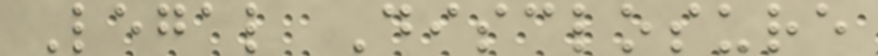Legal Disclosure
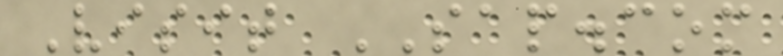Visit SAP.com
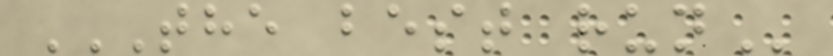THE BEST RUN
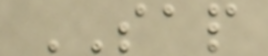SAP
